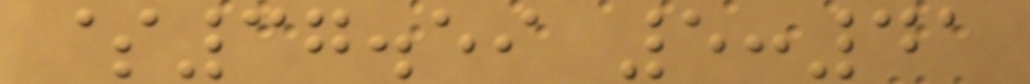$37.59 5:41
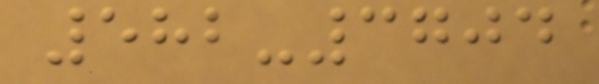582-3704
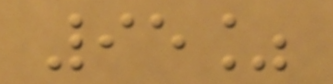95%
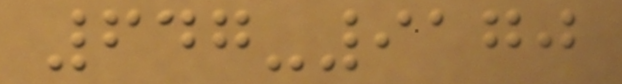647-9170
